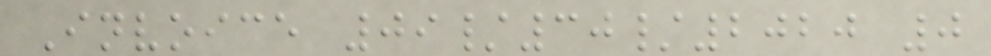Invoice 09/30/2020 0
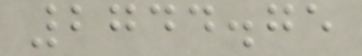2744.75
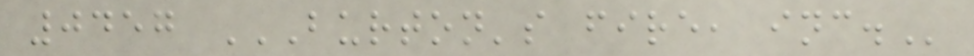0457 BURTON'S FIRE, INC.
